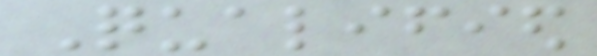Qualified
